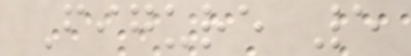Figure 5
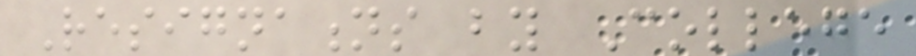Resignations by College
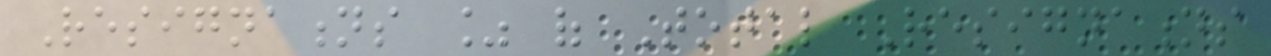Resignations % of Total Resignations
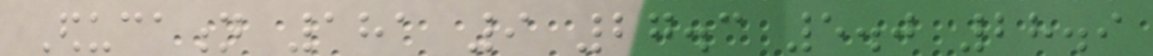Education 181 9 27.3 5.0 28.9
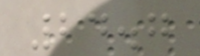24.7
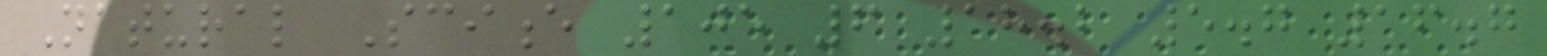Natural Science 105 6 18.2 5.7 16.7
